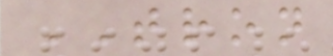TRON
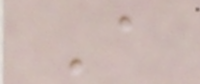A
